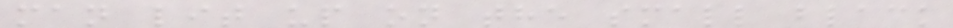man lit up on the small black
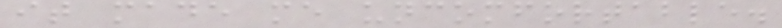it made me uncomfortable.
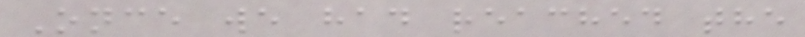Once we had reached the
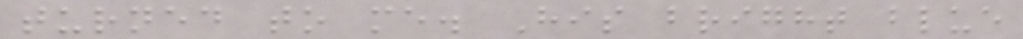turned to me. His bright blue
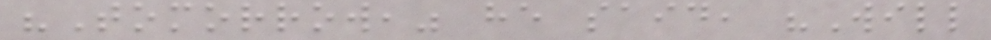"Tomorrow," he said, "Will
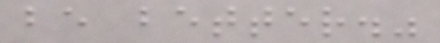be better."
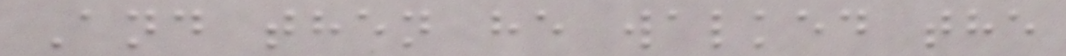And then he walked the
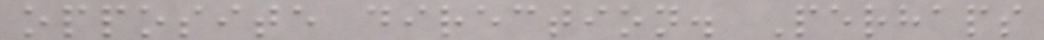opposite direction. Perhaps
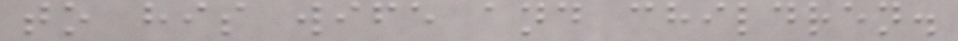to his wife and children.
